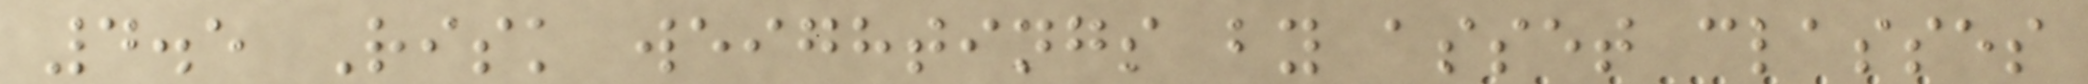4.5 Risk weightings by asset classes
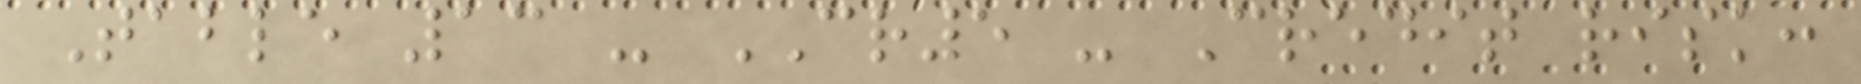Table 13 - CR5 - Credit risk:
